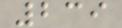239
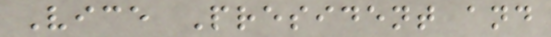Vice President and
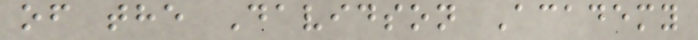of the Davidson Academy
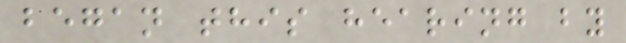began this hearing by
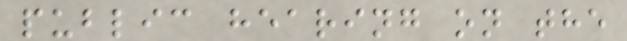public hearing on the
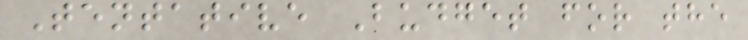Tentative Budget for the
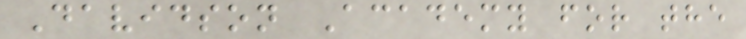Davidson Academy for the
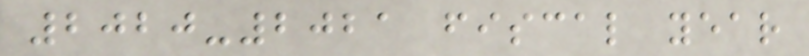2020-2021 fiscal year
